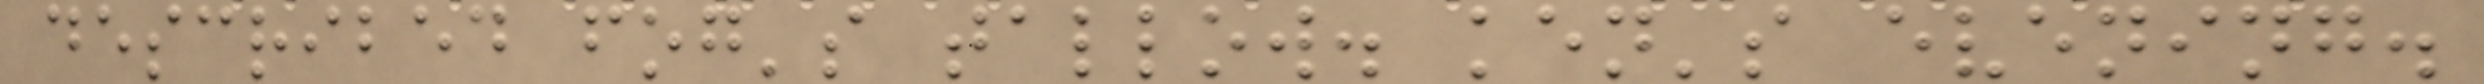described fog's tallow. ken's evening.
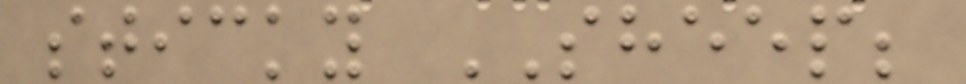sticky SHEEP;
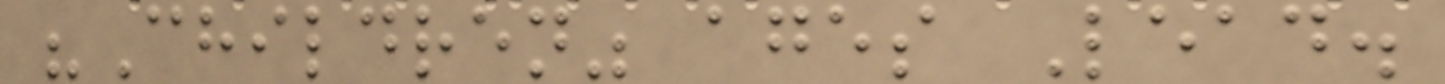"Children" ages Lead.
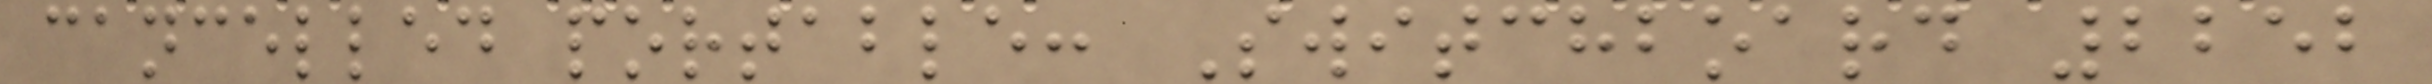cancelled portable: Switchboard 2252
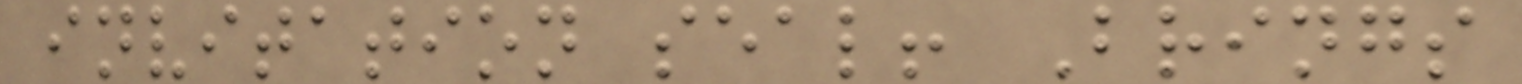invitation seal! Brings
